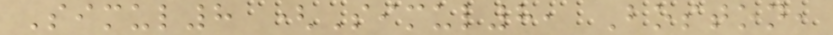Simul8 (Simul8, Boston,
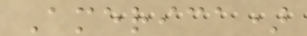America)
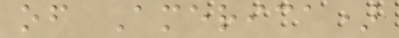of America)
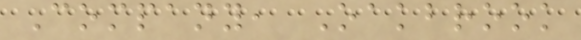Company, Oakbrook
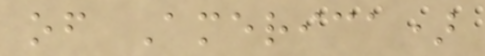of America)
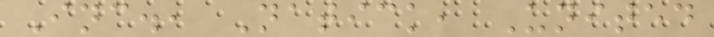Inc., Natick, United
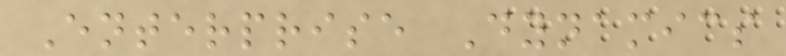Enterprise Dynamics
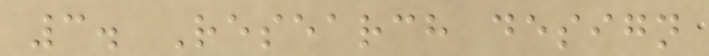3. Research design
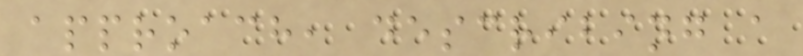approach, describing a
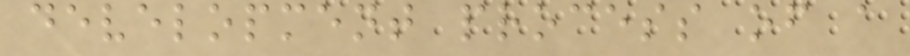development process of a
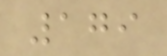179
